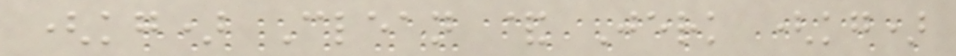(kg) Clean & Jerk (kg)
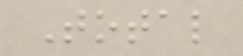Total
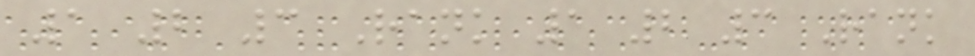1 2 3 Rank 1 2 3 Rank
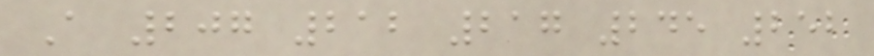A 207 212 217 245 252
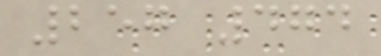257 474
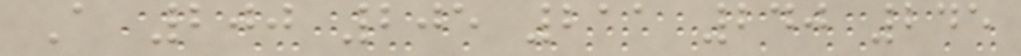A 200 205 211 240 245
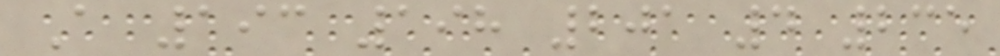A 193 198 201 4 235
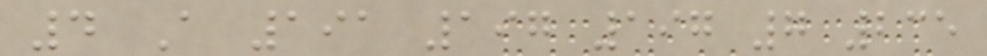4 A 191 197 197 7 235
